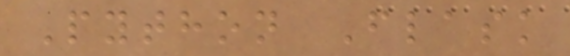Python Flask
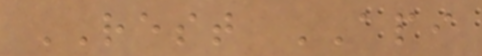REST API
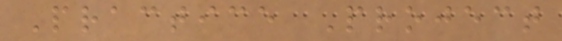Practice Project
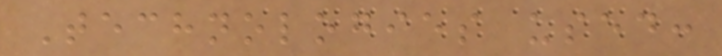Technologies used:
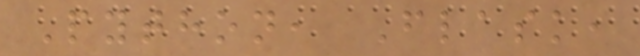Python, Flask,
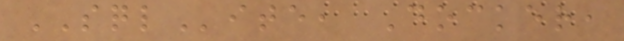SQLite, Docker,
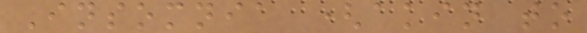Insomnia (akin to
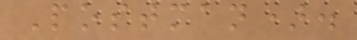Postman).
